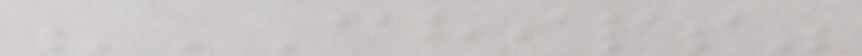"CHIPS"
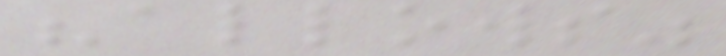"allows"
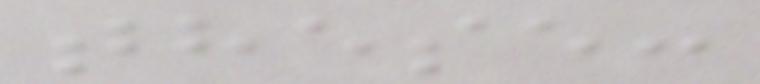these:
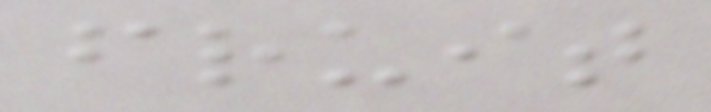fruit
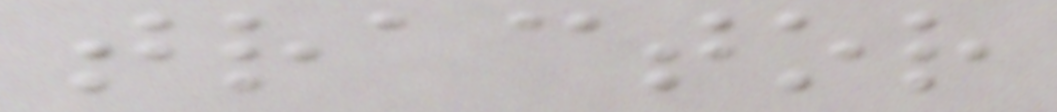tractor
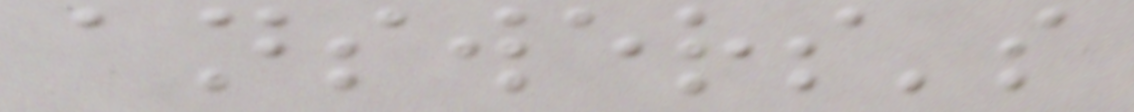answers's
